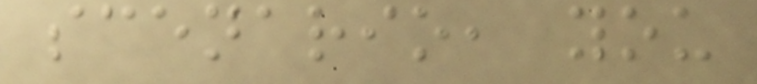scenario, you
